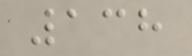138
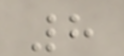8
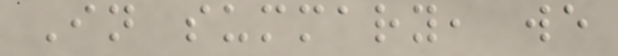In summary, we
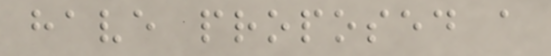have proposed a
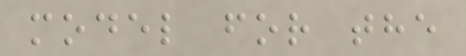model for the
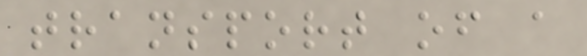transport of a
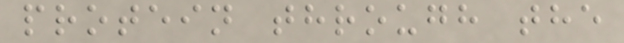protein through the
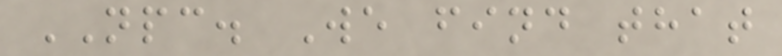NPC. We find that
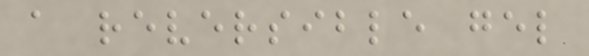a reversible gel
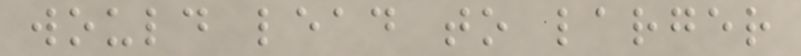would lead to larger
